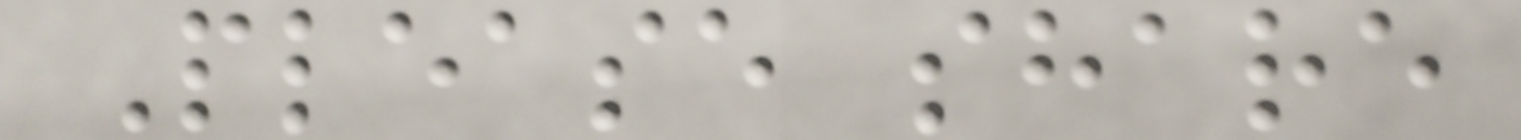Please share
